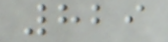829
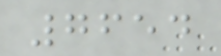7654
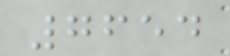7654
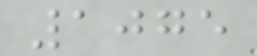1075
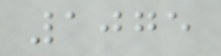1075
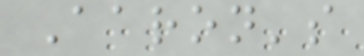Aaron's
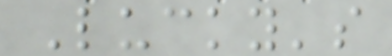Lucky's
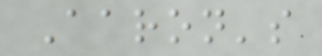Aaron's
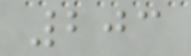203
